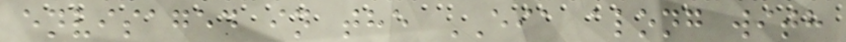envisaged in the EIA along with
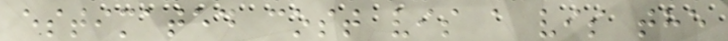estimated cost vis a vis the
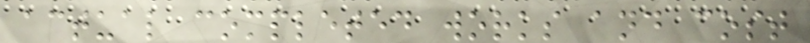actual completed works and cost
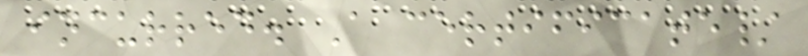incurred. A certificate/
